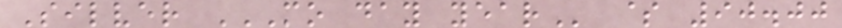Silver MO DAY YEAR $ 90.00
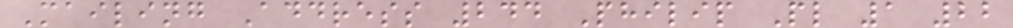Mailing Address 244 Philip Pl 1 22
